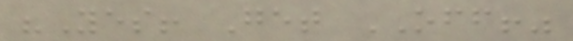"Yes! Get OFF!"
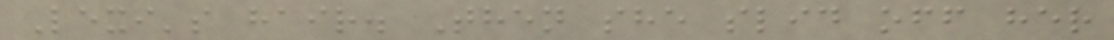Lexi's hair. Then she slid off her
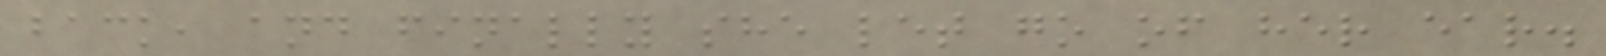back, and finally she let go of her ear.
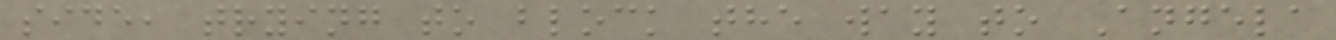side, trying to block the way to Angela
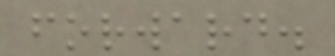forward.
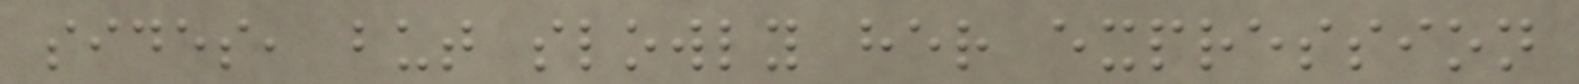sides, but slowly her expression
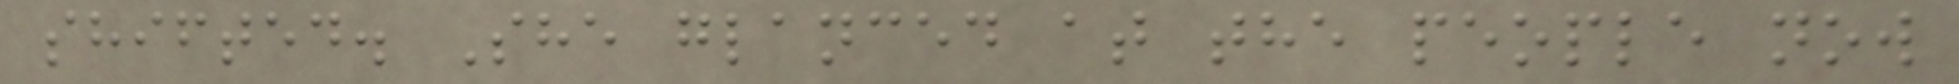shifted. She glanced at the people now
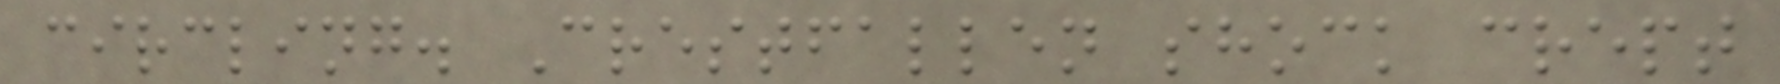circling. Crestfallen shock crept
